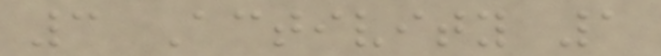3 Activity 1
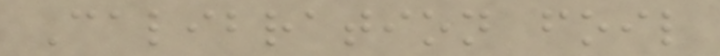Calibration foil
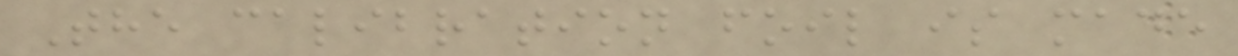The calibration foil is made
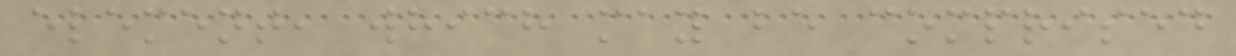element, which may be comprised
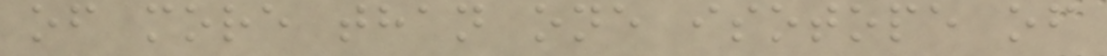of more than one isotope of
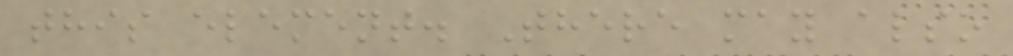this element. There may also
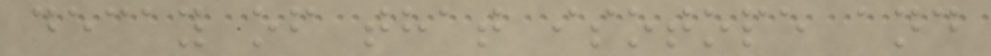decay of that isotope and
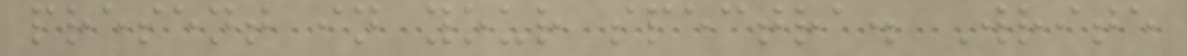present in your spectra. Write
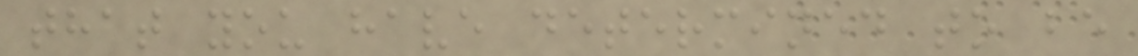that you have determined to be
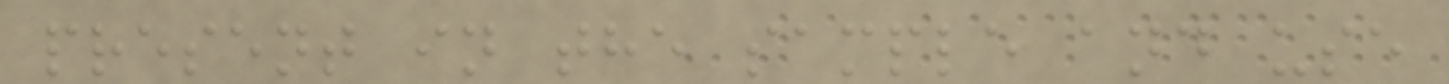present in the sample and use
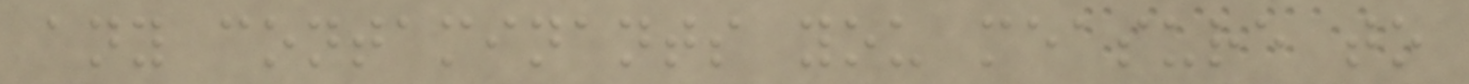any contaminants you measure to
